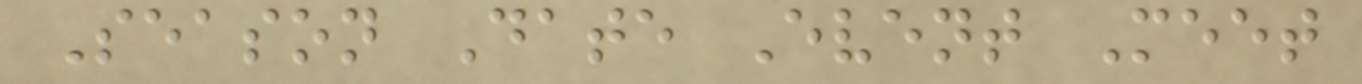Season Date Event Meet
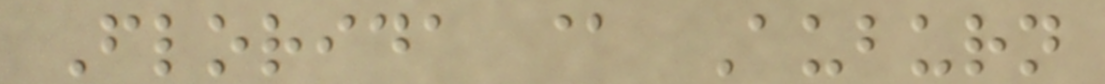Florida @ Auburn
